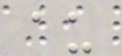au
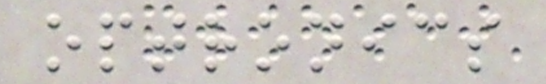optronics
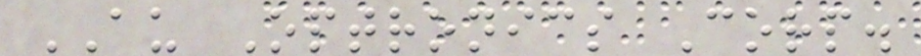AU Optronics Corp.
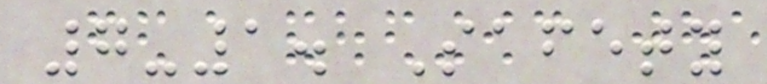7-1. Safety
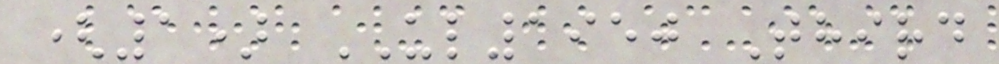(1) UL1950 Third
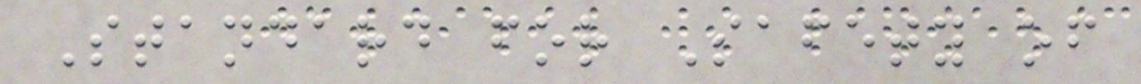Standard for Safety of
